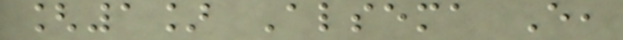[1] Alsema E,
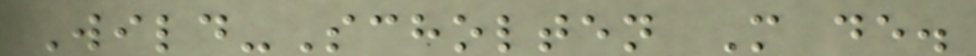Wild-Scholten M de.
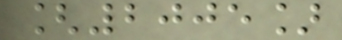[2005]
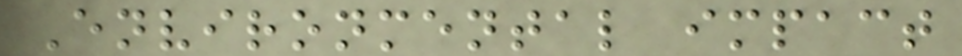Environmental impact
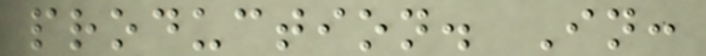production. In:
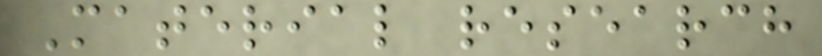Material research
